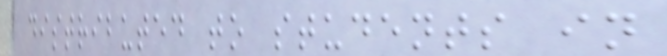distributed to students in
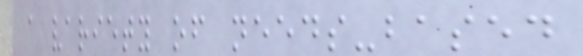a variety of needs-based
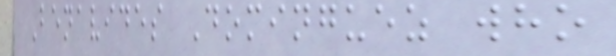Benavides Dominguez who
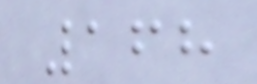168
